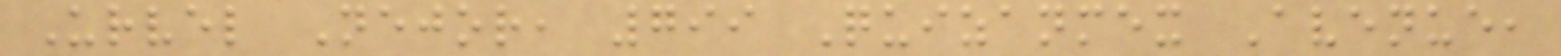Urvel Nejor, 799 Quizanmex Avenue,
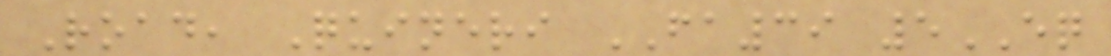Road, Quineri FA39 5EQ
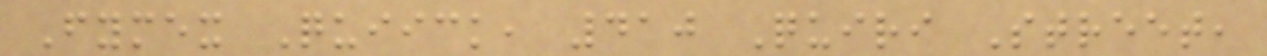Fymex Quiick, 410 Quiri Street,
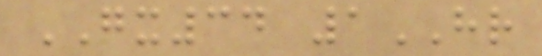GX34 1HR
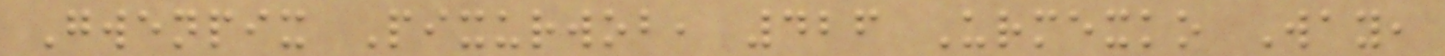Gwenpix Pixurwob, 426 Urmexko Way,
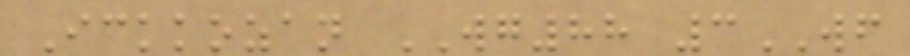Ickkozan WG88 3WF
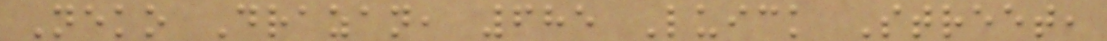Neko Drazan, 685 Luick Street,
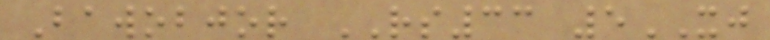Bawobjor RS33 5XJ
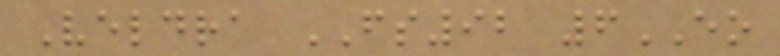Veldra FS92 6EO
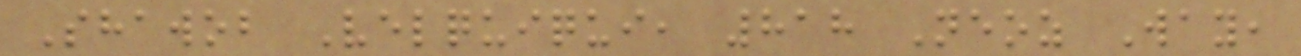Shawob Velquiqui, 818 Neoz Way,
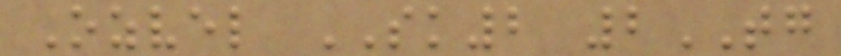Ozvel SK2 2TG
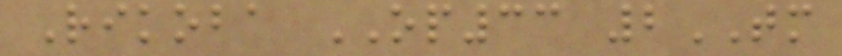Rikoba OP33 2TM
